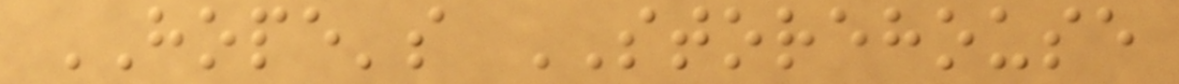HOPE's STOREHOUSE
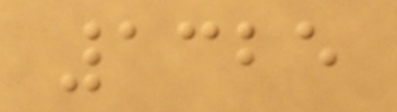1325
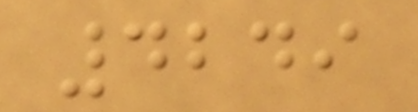4249
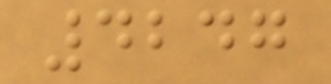4247
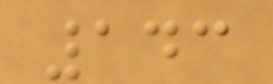143
